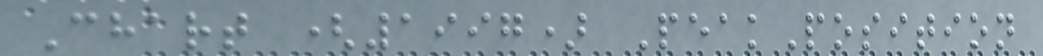Chart (1997) PeakPosition
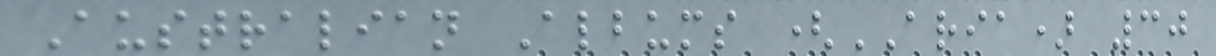Australian Albums (ARIA) 30
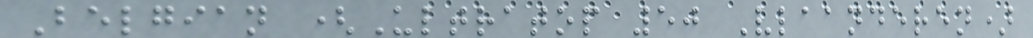Belgian (Ultratop 50 Vlaanderen)
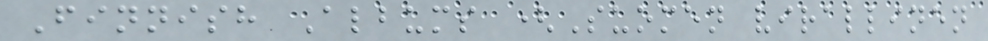Finnish Albums (Suomen virallinen
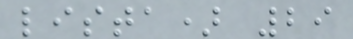lista) 29
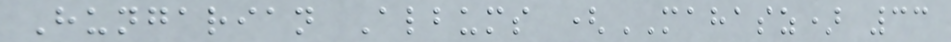Hungarian Albums (MAHASZ) 33
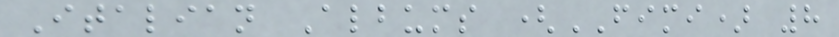Italian Albums (FIMI) 8
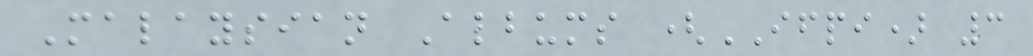Malaysian Albums (IFPI) 3
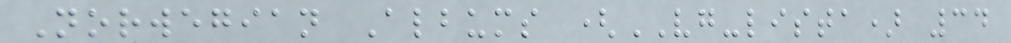Norwegian Albums (VG-lista) 34
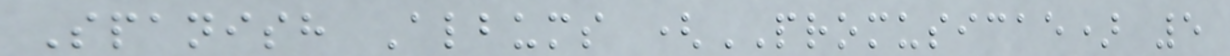Spanish Albums (PROMUSICAE) 5
